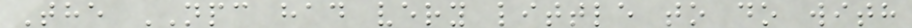The NPC had very little to do with
